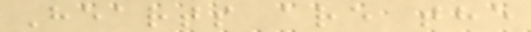Hearts are the
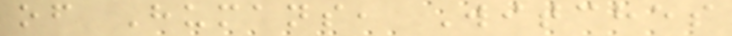of Humans, Witches
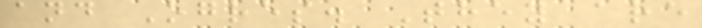and Ogres. They are
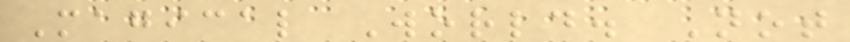Magical World. Not
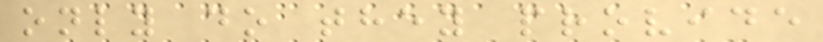only do they provide
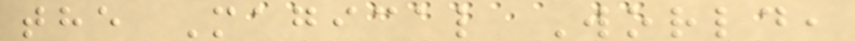the Magical World,
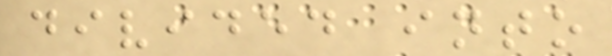divided into
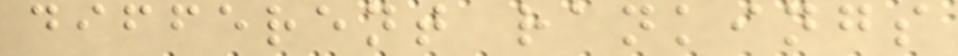different rankings
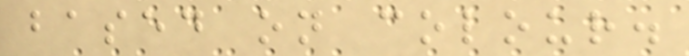based on colour.
